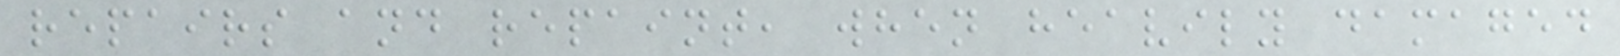repairs and repaint, when heavily damaged
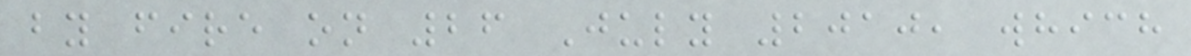by fire on 26 July 2010, which
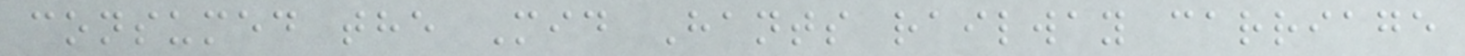consumed the Mid Hants railway carriage
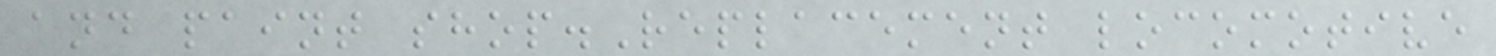and paint shop.Replacement locomotive
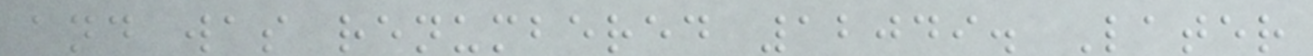and was renumbered 12049. Later
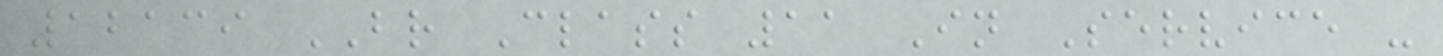12139 BR Class 11 In Service -
